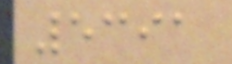5391
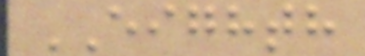EIGHTH
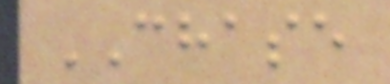CHASE
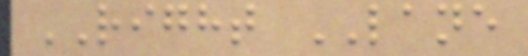RIGHT LANE
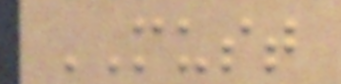MUST
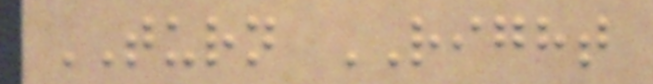TURN RIGHT
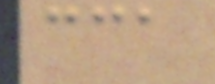cca
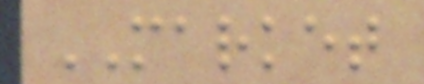MARKET
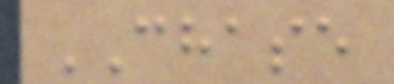CHASE
